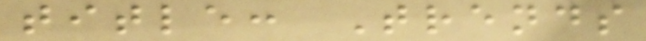title: Trends
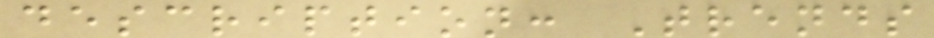description: Trends
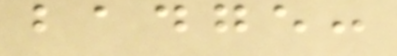badge:
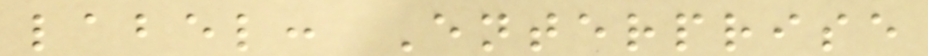label: Enterprise
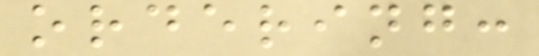ordering:
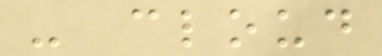- cloud
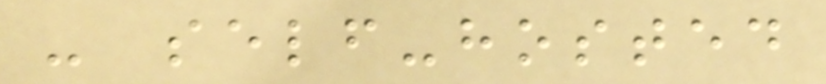- self-hosted
